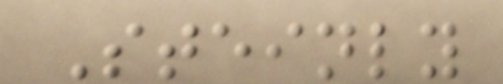Steinly
